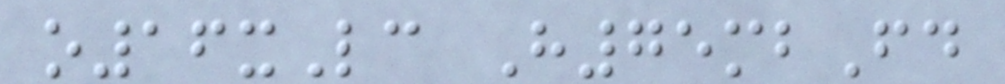o16xLc H75mbFd
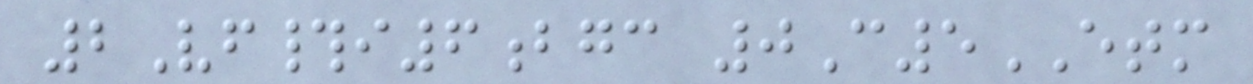2Vf#i6bgc 0C5ETM
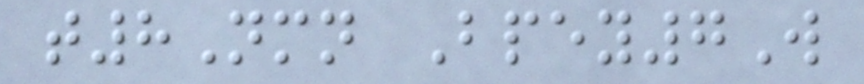t8Nmn Bpey7W
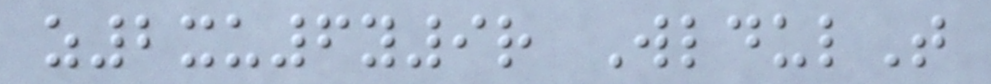z2xu6y9r WldulT
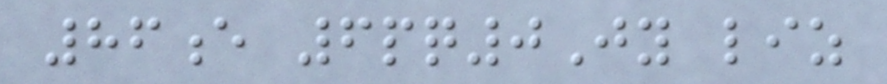86e 6pq0Jy liz
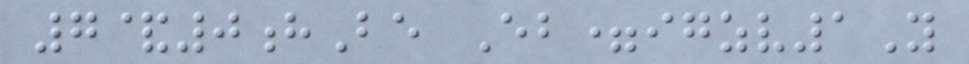7&0hBe Eb=igzv1Y
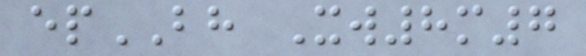epBH Xw8m7
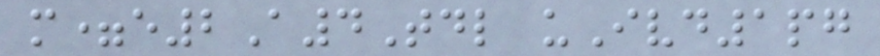m=e2A4Tdl uIvd1pg
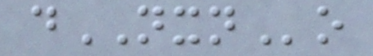dNXNo
